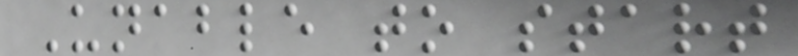Unable to start
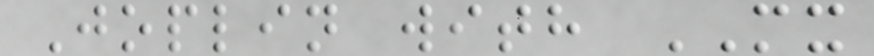Joplin with MX
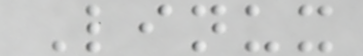Linux
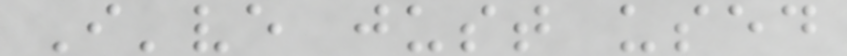I've just used
